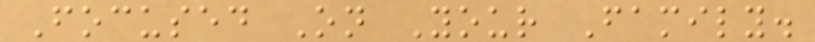Focused On Your Family.
